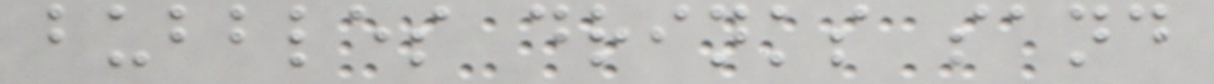bubbles drinks sand
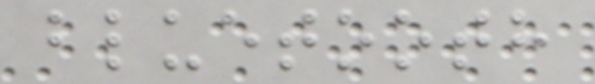bluetooth
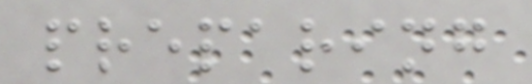preparing
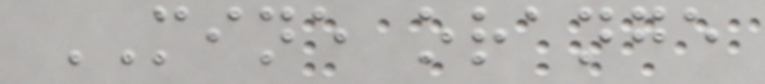MINE orange
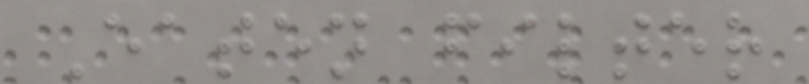Eaten filter
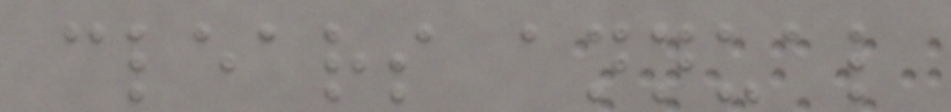clears annual
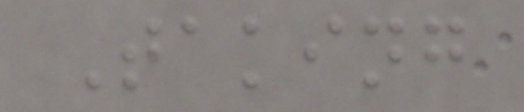Taking
